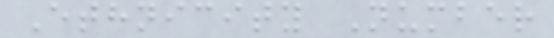Ethnicity Number
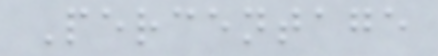Percentage
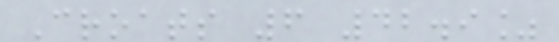Croats 6 42.9%
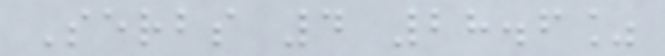Serbs 4 28.6%
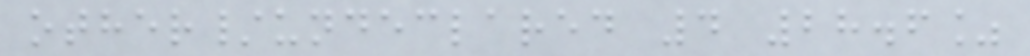other/undeclared 4 28.6%
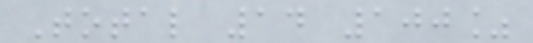Total 14 100%
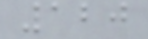120
